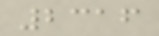2316
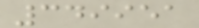349951
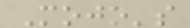Mojo's
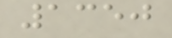1350
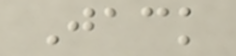Jack
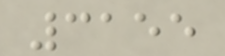3155
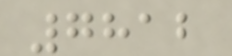7812
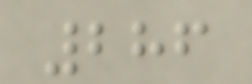286
